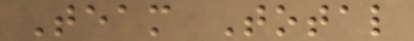Team Total
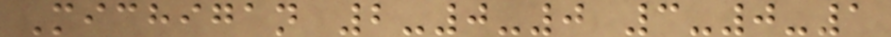Michigan 2-0-0 3-0-1
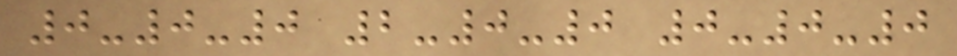0-0-0 2-0-0 0-0-0
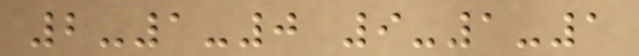2-1-0 9-1-1
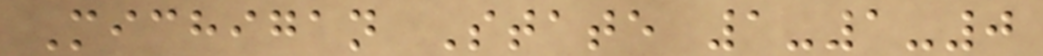Michigan State 1-1-0
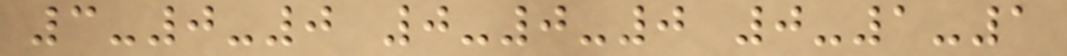3-0-0 0-0-0 0-1-1
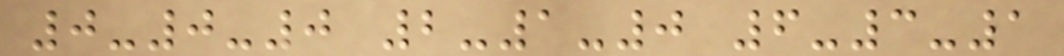0-0-0 2-1-0 6-3-1
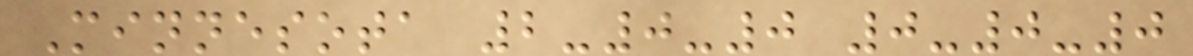Minnesota 2-0-0 0-0-0
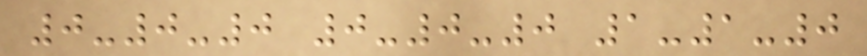0-0-0 0-0-0 1-1-0
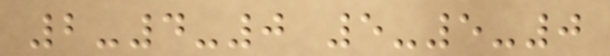2-4-0 5-5-0
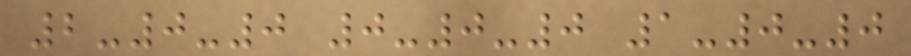2-0-0 0-0-0 1-0-0
